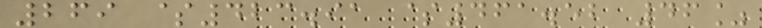269 $423.91 $461.52 46%
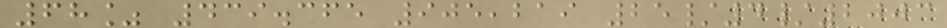68% 439.365 905,219 25/4/2003
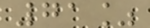71%
